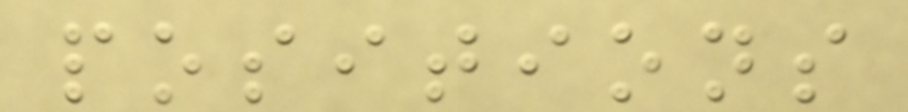positions
